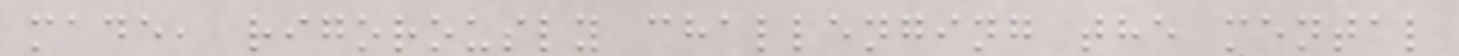made, rigorously challenging the mental
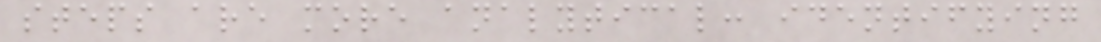steps are more analytical: identifying
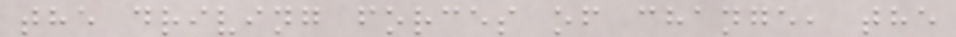the driving forces of change, the
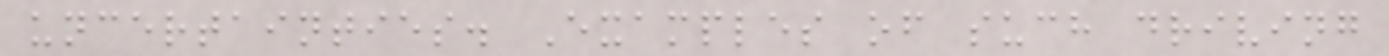uncertainties. Examples of such driving
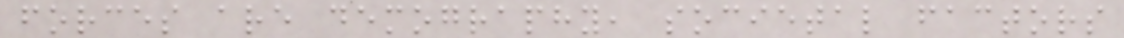forces are demography, societal factors
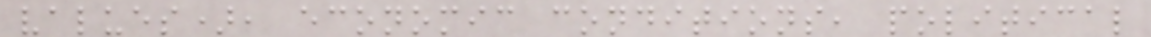values), economic conditions, political
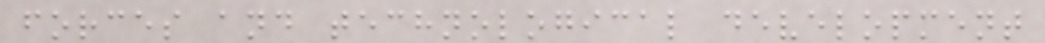forces and technological development
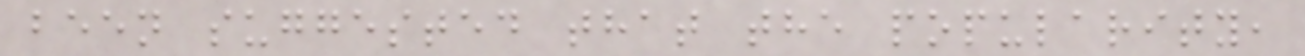been suggested that the popularity,
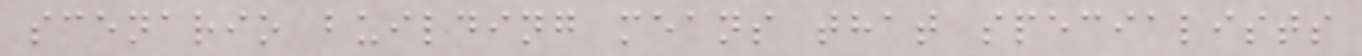scenario building means that specialists
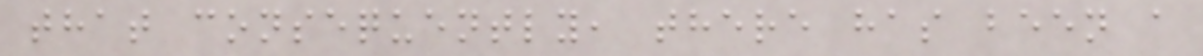that consequently, there has been a
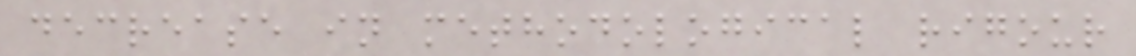decrease in methodological rigour
